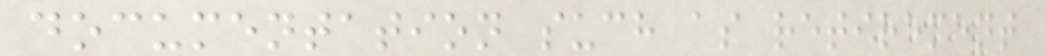documentation such as retirement
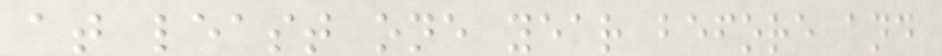at least one year before and
